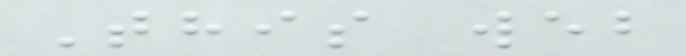This web
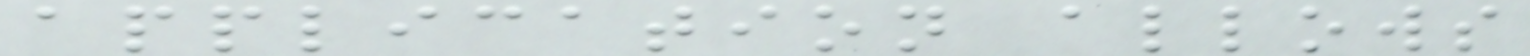application allows
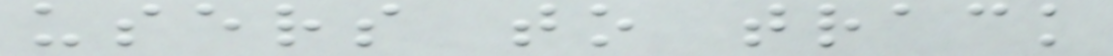users to track
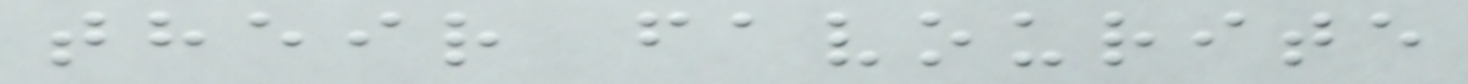their favourite
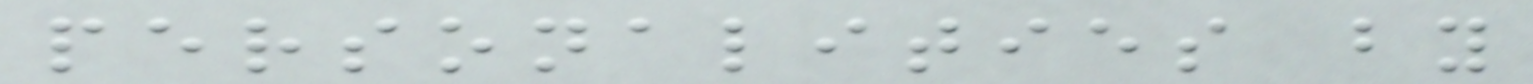personalities by
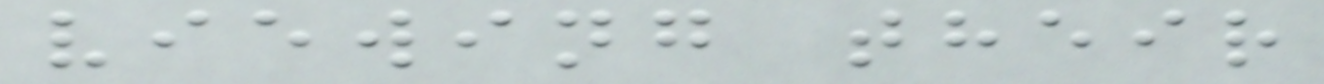viewing their
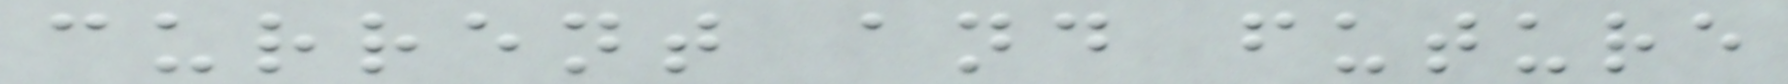current and future
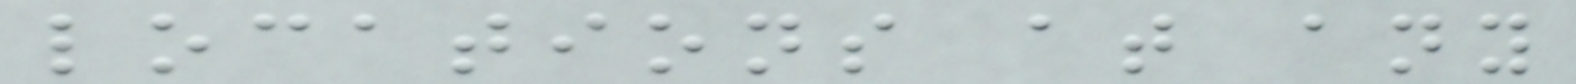locations at any
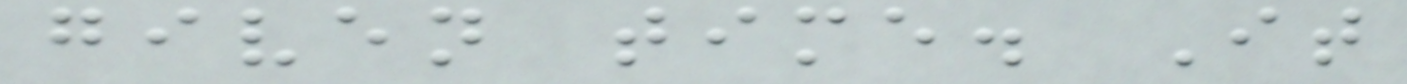given time. It
